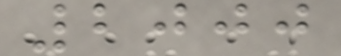2000
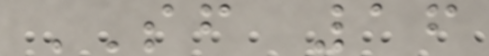SF 16
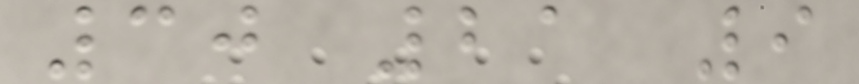30 21 9
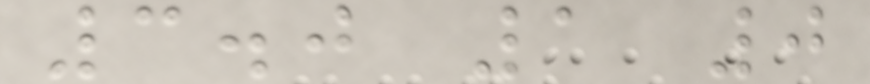3.0 1 0
